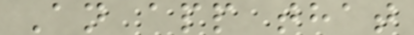An app that
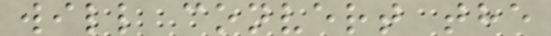will convert the
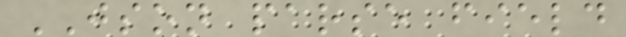JSON parse field
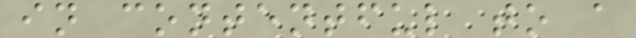in contentful to a
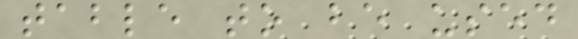table to be used
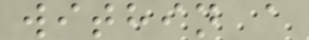within a
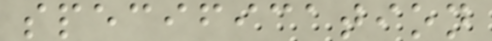specification
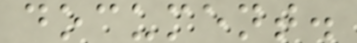document.
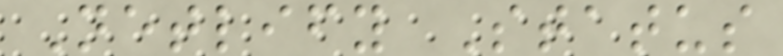Netlify Status
